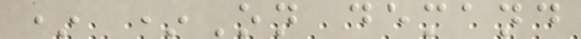* *On demand
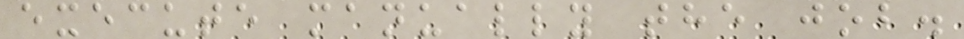execute manually the job.
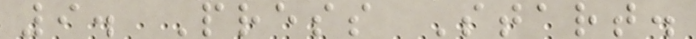9. Press Start.
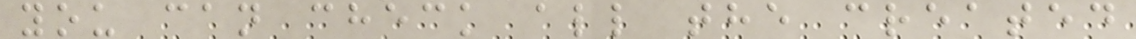you can check all the created
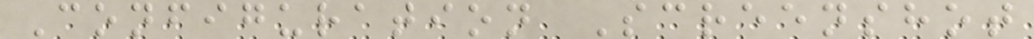Configuration Screenshot
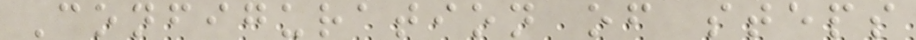Configuration of steps
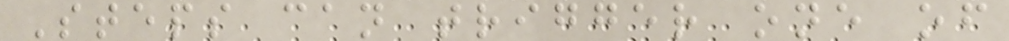Steps can trigger one of
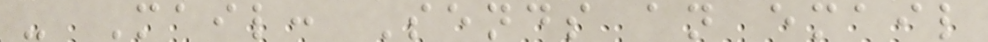- Mail: Sends an email
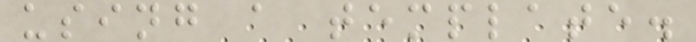using a template.
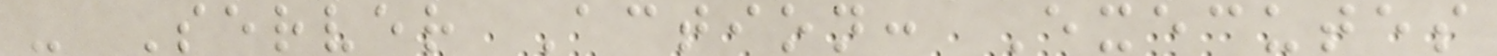- Server Action: Executes
